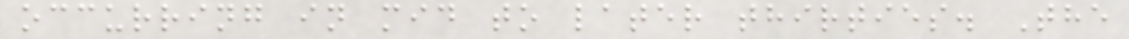occurring in mid to later thirties. The
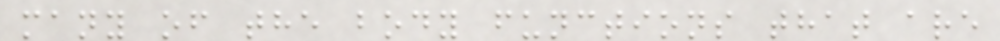many of the body functions that are
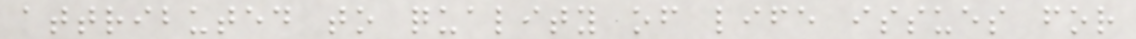attributed to quality of life issues for
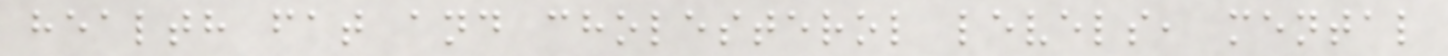health fat and cholesterol levels, mental
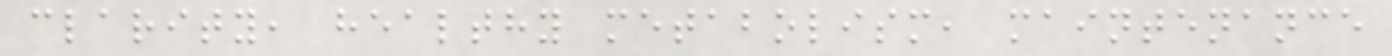clarity, healthy metabolism, maintenance
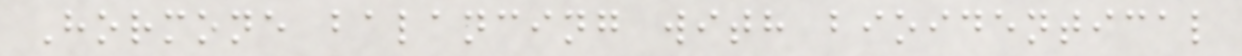Hormone balancing with bioidentical
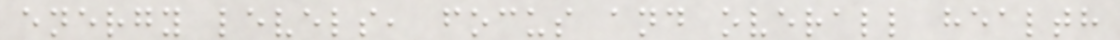energy levels, focus and overall health
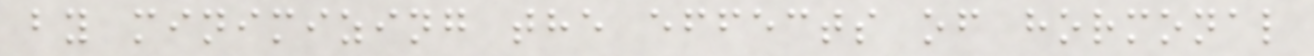by minimizing the effects of hormonal
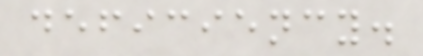deficiency.
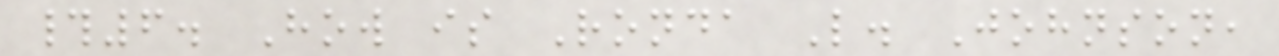#6. How is Ronda L. Johnson,
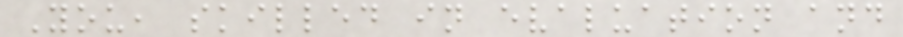You, skilled in evaluation and
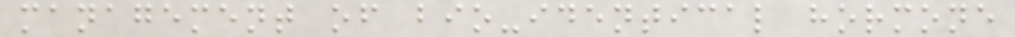management of bio-identical hormone
